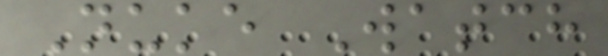Nuke Watch
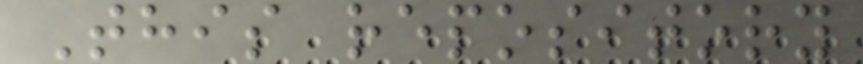This repository
